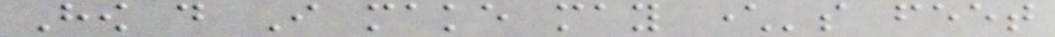How do I make may character's feet
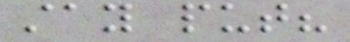stay put?
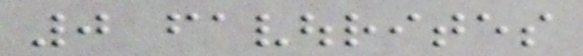0 favourites
